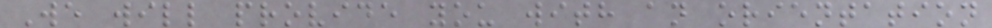We will provide you with an orientation
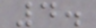4.
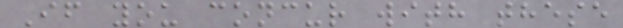If you concur with these
